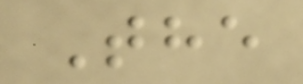The
